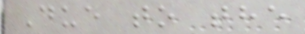Due to the
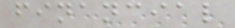financial
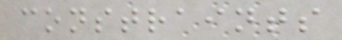constraints
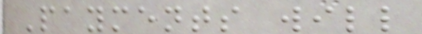Payments will
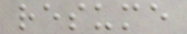resume
